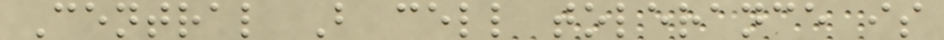Central B cell tolerance is
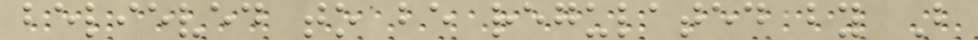believed to be regulated by B
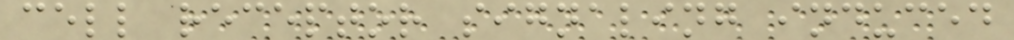cell receptor signaling induced
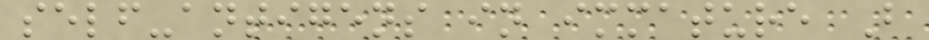self-antigens in immature B
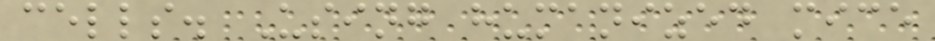cells. Using humanized mice
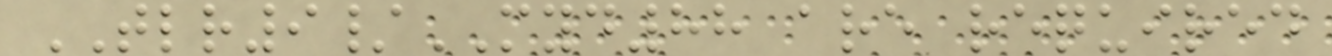TLR9/MYD88 are required
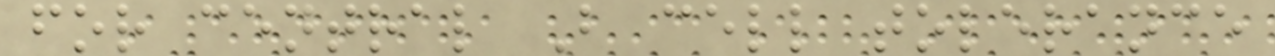for central B cell tolerance
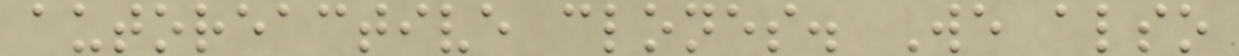autoreactive clones. We also
